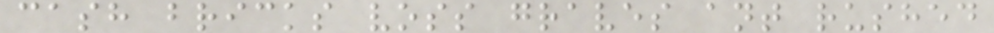cash bricks voss graves ant rushed
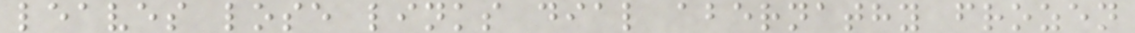leaves lose links dial abernathy frozen
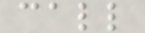call
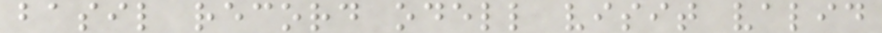basil record odell visit valid
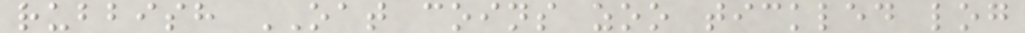rubbish OAT coins zoo tickled log
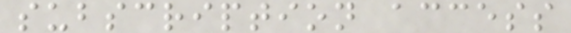subscription access
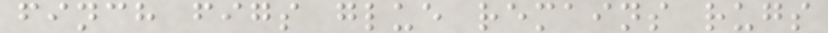finch figs glue remains rugs
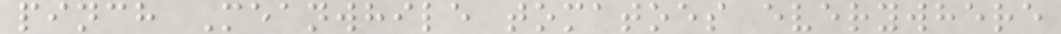pinch Meanwhile tomatoes everywhere
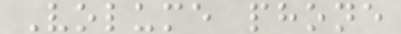Volume phone
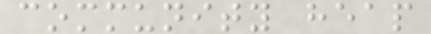community heap
